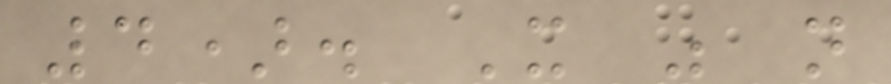4). It was not
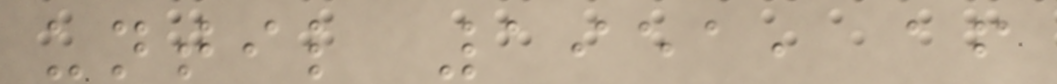until 1951, after
